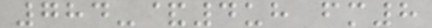784-&4uh fm8
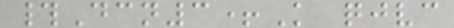#Dcn3+K qjvc
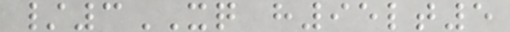/3XQ h95lt5
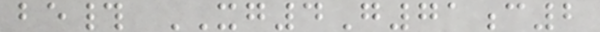be# XG4G71c2
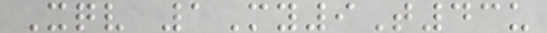Xqv 1My9T43u
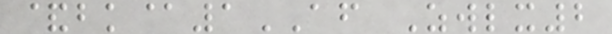&bk@1AF Zwlx2
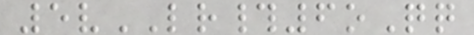5vLR#6oQq
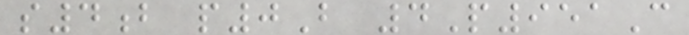s4b p0B 4P951C
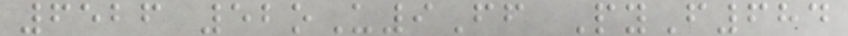6526 52oU9Ff PyF684
